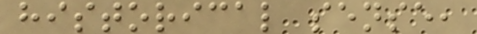historical sense,
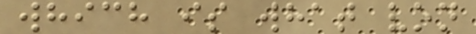which is what von
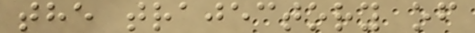the trajectory of
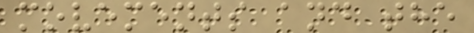movements and the
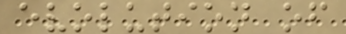evolution of
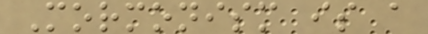Mormonism is a
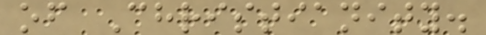of Christianity.
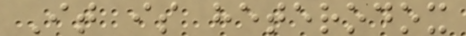It is heterodox
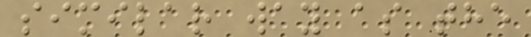similar way as the
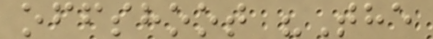offshoot "The
